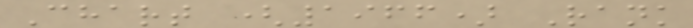Chart (1966) Rank
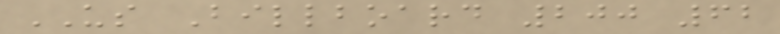US Billboard 200 62
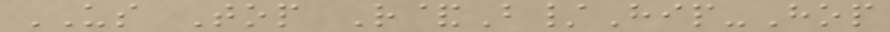US Top R&B/Hip-Hop
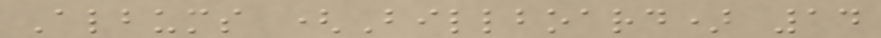Albums (Billboard) 14
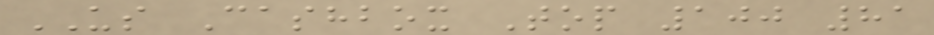US Cashbox Top 100 81
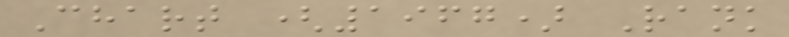Chart (1967) Rank
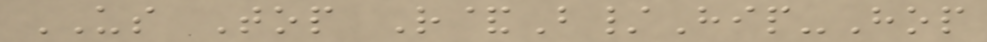US Top R&B/Hip-Hop
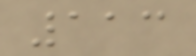113
